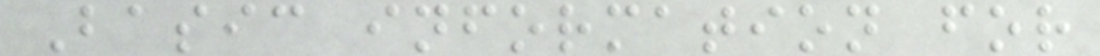Basic information for
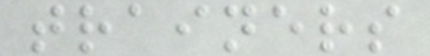trainers
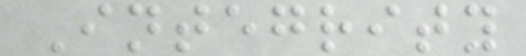Integrity
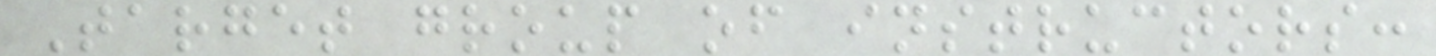Target group of instructors:
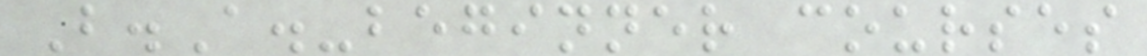B.A.-beginner courses
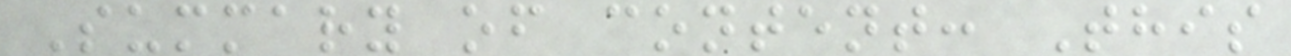Summary of content: This
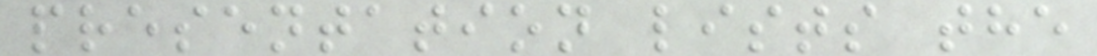presentation lists the
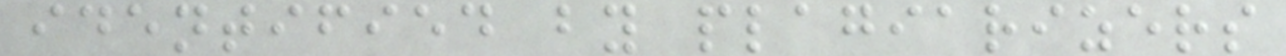identified by plagiarizers
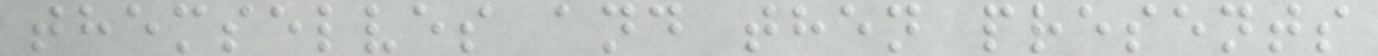themselves and then presents
